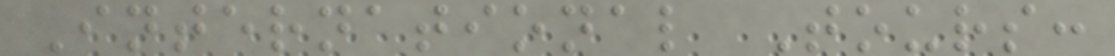International Tours:
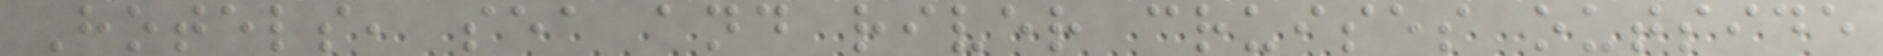Hotels, sea and river cruises outside
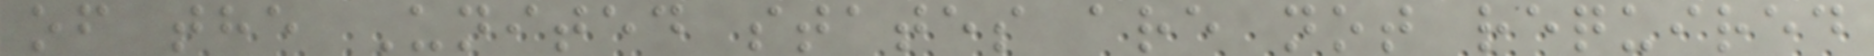of the United states are not required
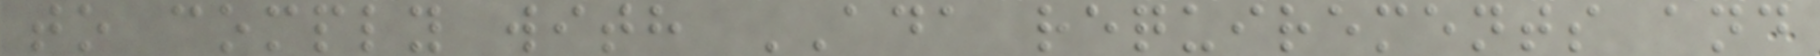to comply with ADA requirements and
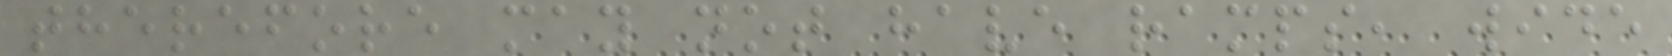therefore may not have ramps, wide
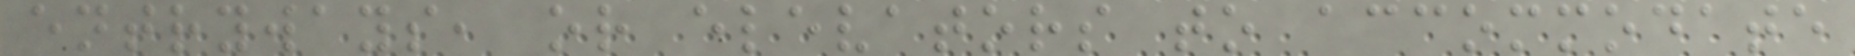entryways, or elevators to accommodate
